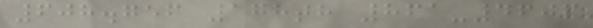608.756 178th 861-4606
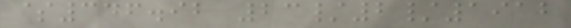$346.92 23/2/1912
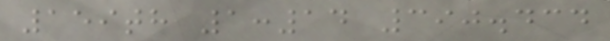159th 1:14 390.434
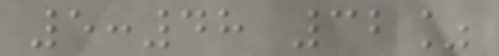5:48 32%
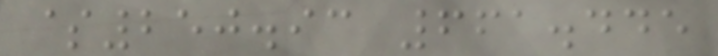$250.93 661.445
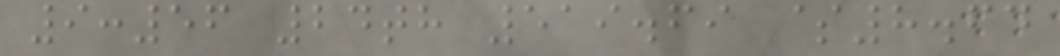9:56 24th 519.69 $8.64
